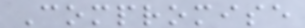Compromise
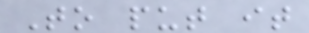To put it
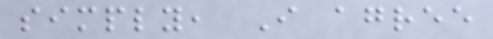simply, I agree
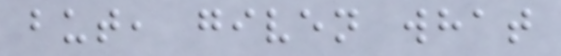but, given what
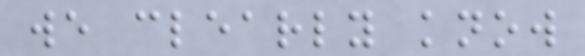we clearly know
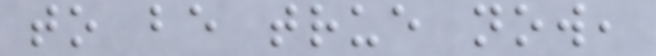to be true now,
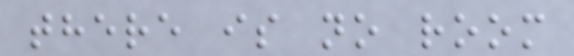there is no room
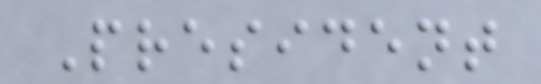President
